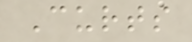Curts
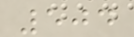504
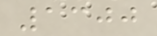1300
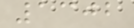1302
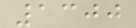1300
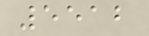5512
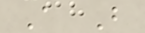A B
